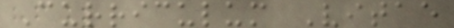Curriculum Vitae
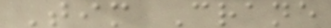Tim Crane
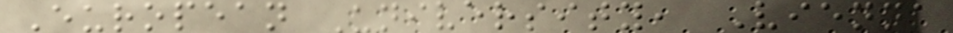European University, Vienna
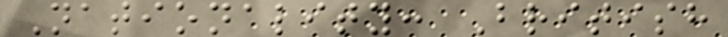Nationality: British
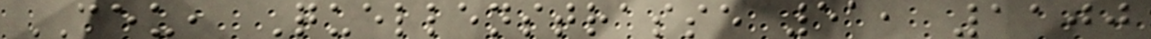CEU, Quellenstrasse 51, 1100
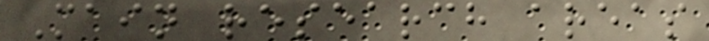Main research areas
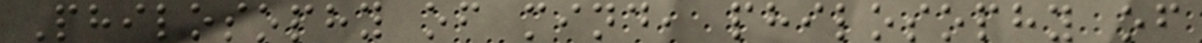Philosophy of mind, philosophy of
